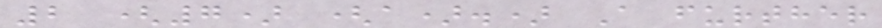2 (7) (a).) A further
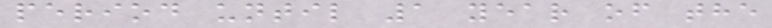period until 1 year of the
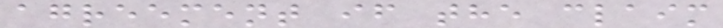agreement if the claim
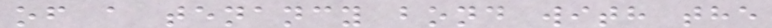of a tenancy bond with the
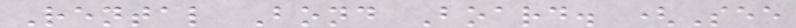Rental Bond Board. (See
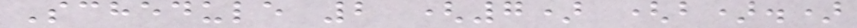Schedule 2 (7) (b).)
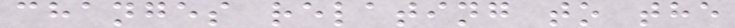changes relating to the
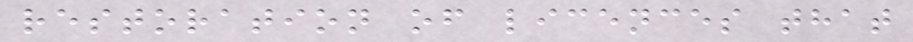restoration of licences that
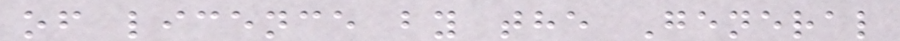of licence by the General
